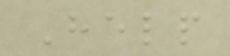Help
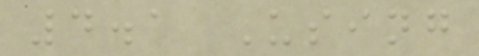4.1 Using
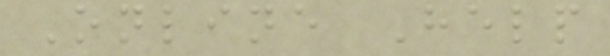Online Help
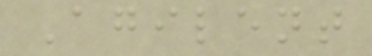Agilent
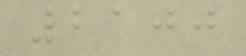2100
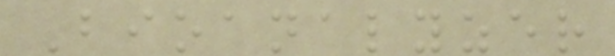Bioanalyzer
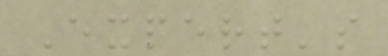Expert's
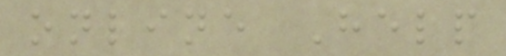online Help
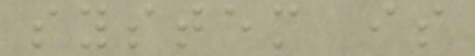system is
